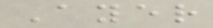Ayer
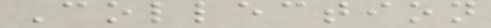Collection
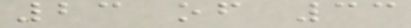23 of 33
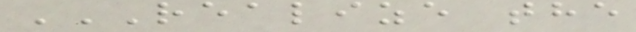REALIZE THE
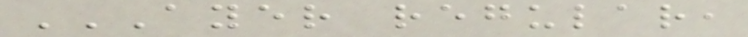AYER REGULAR,
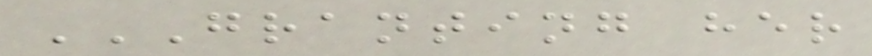GRANTING HER
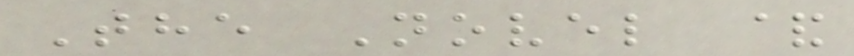The Novel &
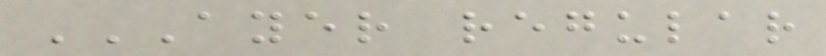AYER REGULAR
